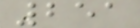251
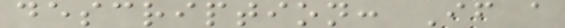description: If a
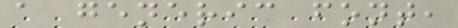a generic font,
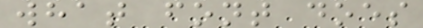what font does
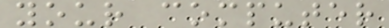your computer
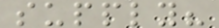supply?
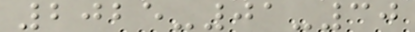2025-01-30
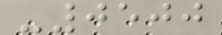-0500
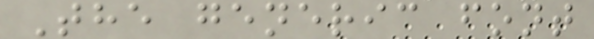The generic font
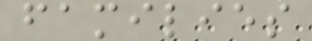families
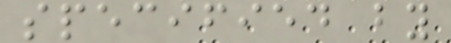specified by
